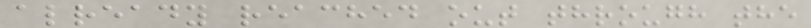already reached out through the
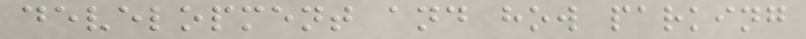development and how parking
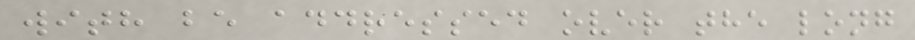with be addressed over the long
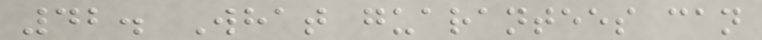42. What guarantees can
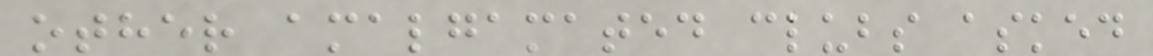other amalgamated clubs asked
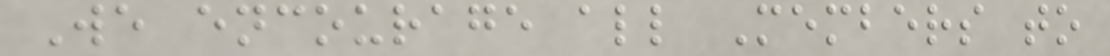We encourage all Members to
